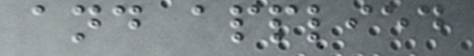and applied
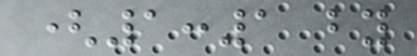(1:1 by
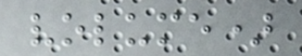volume)
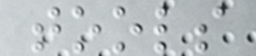tools
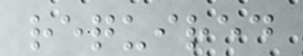required
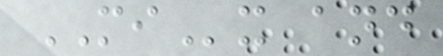MIx and
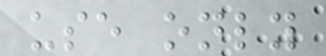use only
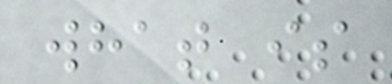what is
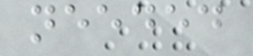needed
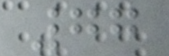77
